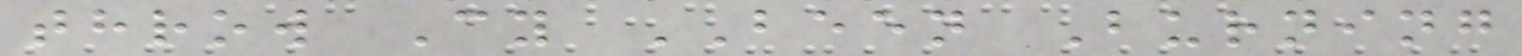throw Cy BEEN Burning
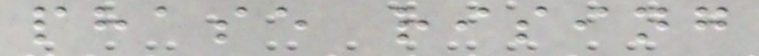phase rising
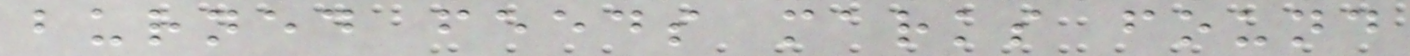burned feeds marks found
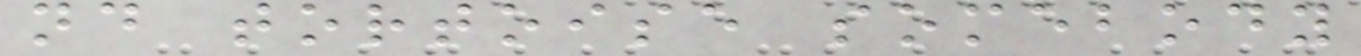nd tortoise somebody
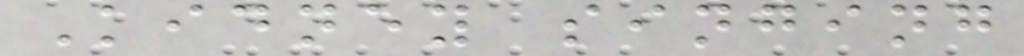Kidney singing
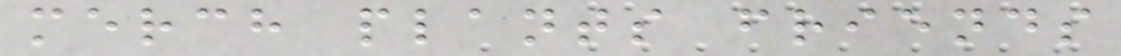merch plants friends
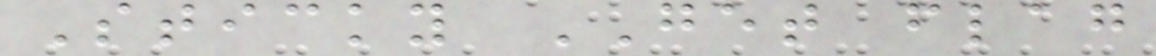Sticky GET flag
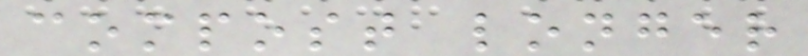compost longer
